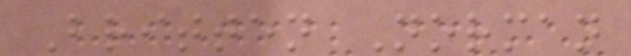Britten Norman
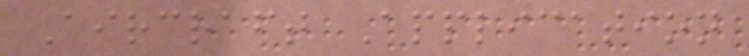Aircraft Application
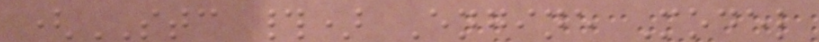(STC #) Engine Model
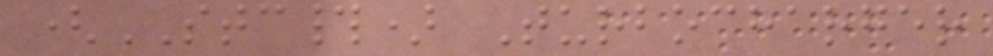(STC#) Turbocharger
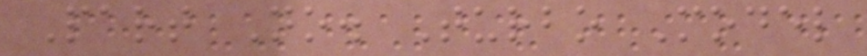Part No. Turbo Model
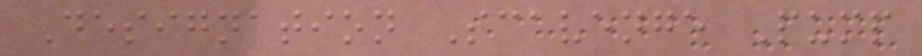Designation Scavenge Pump
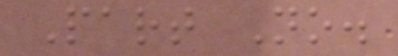Part No.
